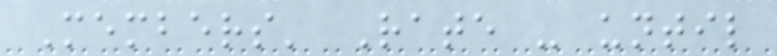Members' Rate - until
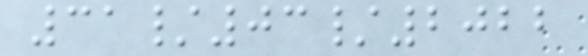31/03/2022
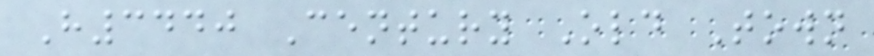H3440 Century Old Town
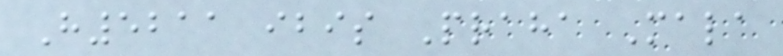H5211 ibis Praha Mala
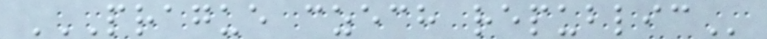PRAGUE CZECH REPUBLIC
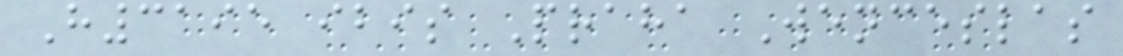H3195 ibis Praha Wenceslas
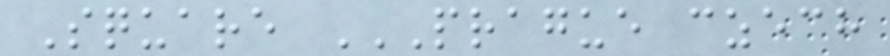Square PRAGUE CZECH
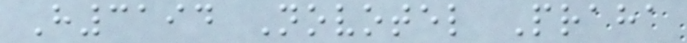H3194 Novotel Praha
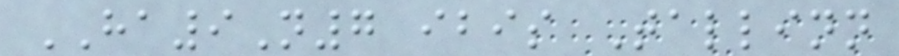HA9N7 ibis Tallinn
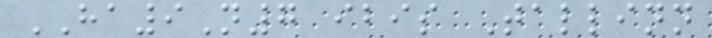HA9N7 ibis Tallinn
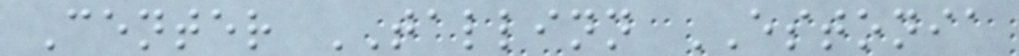Center TALLINN ESTONIA
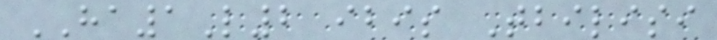HA1L2 ibis Tbilisi
